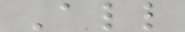All
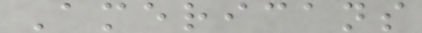Americans
